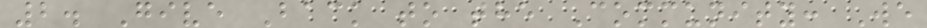2. Give Back to the Community: We
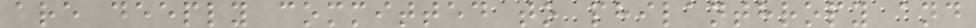are deeply committed to philanthropy and
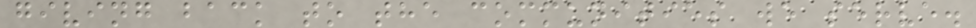giving back to the communities we serve.
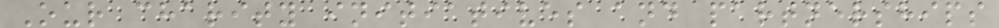Our charity initiatives and partnerships
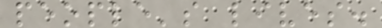people's lives.
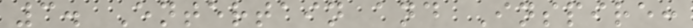3. Entertain and Inspire:
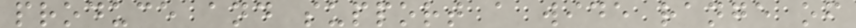produce and support a wide range of
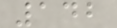142
